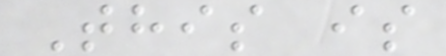This is
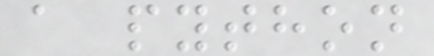a python
